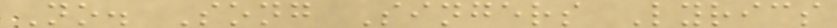No. Song Singers Lyrics
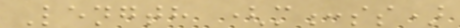Length (m:ss)
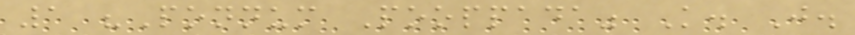1 "Ponnum Pooppada" K. J.
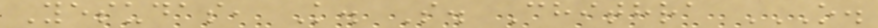Yesudas, K. S. Chithra O.
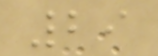29
